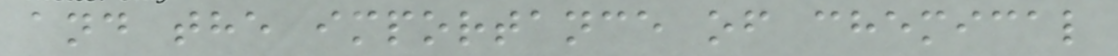and the importance of chemical
